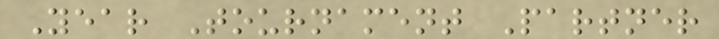Year Tournament Partner
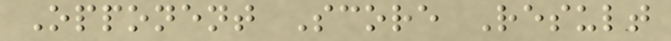Opponent Score Result
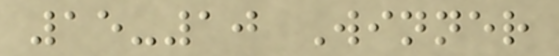15-10 Winner
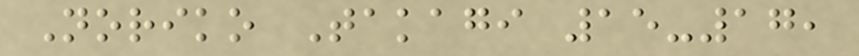Noriko Takagi 15-17,
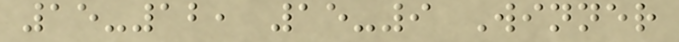15-12, 15-9 Winner
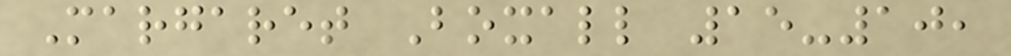Margaret Boxall 15-10,
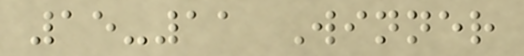15-11 Winner
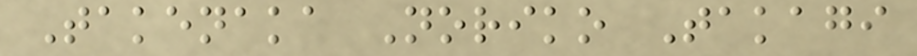Takenaka Noriko Takagi
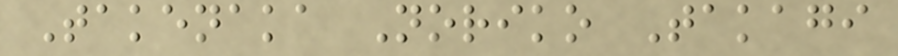Takenaka Noriko Takagi
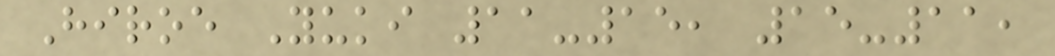Hiroe Yuki 11-15, 15-11,
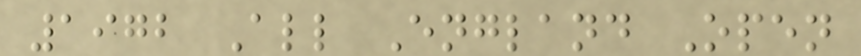1972 All England Open
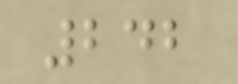242
